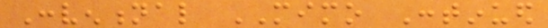Conventional MIMO Continued
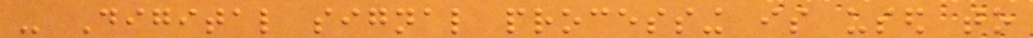- Digital signal processing is used to
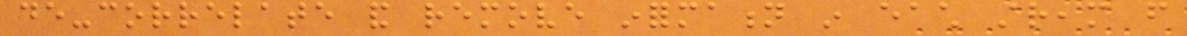de-correlate and remove information in each stream from
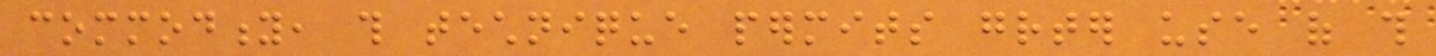commodity, this technique permits greater use of this
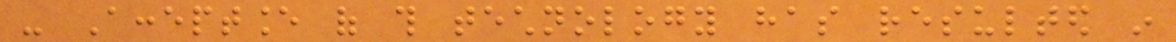- Acceptance of this technology has resulted in
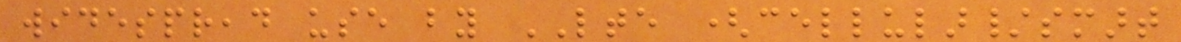widespread use by LTE (cellular/smart
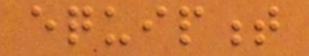equipment
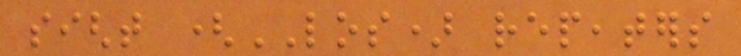sight (LOS) repeaters
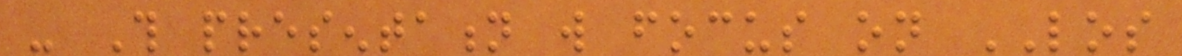- This presentation will focus on LOS
